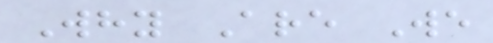Why Are We
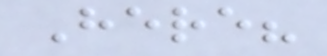Here?
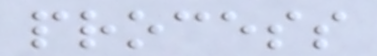process
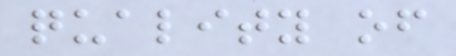quality of
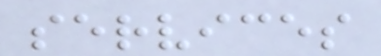services
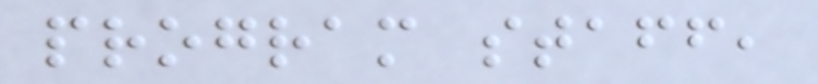program staff,
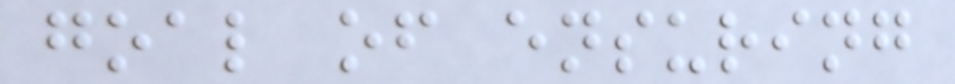goal of ensuring
